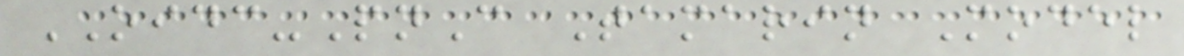OIDC-PnC Tamarin Model
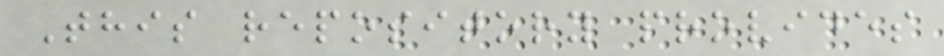This repository provides
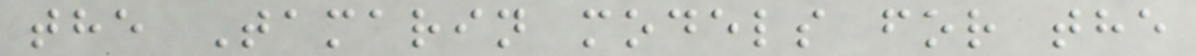the Tamarin models for the
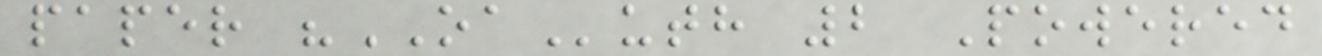paper "OAuth 2 Powered
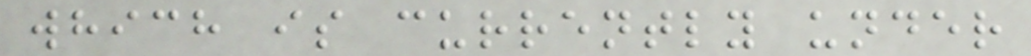which is currently under
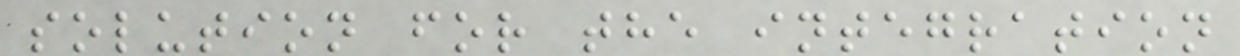solution for the integration
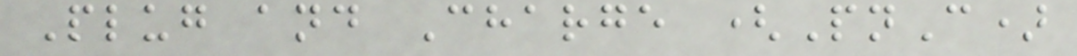Plug and Charge (PnC)
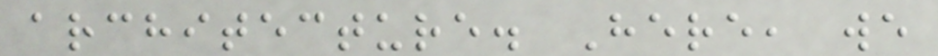architecture. Here, we
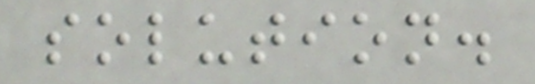solution.
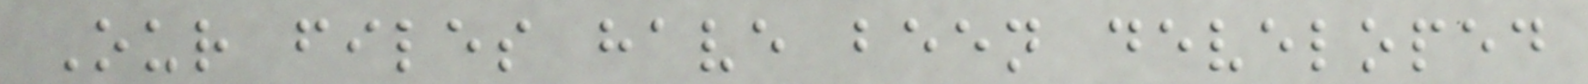Our files have been developed
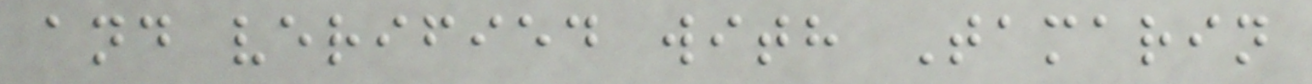and verified with Tamarin
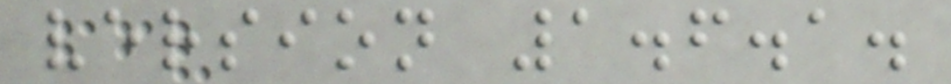version 1.6.1.
